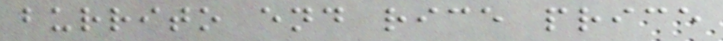burrito end rice price
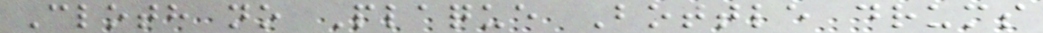Cloth no Plaque Bottle drums
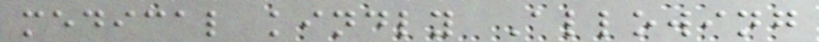medical kindly Allowing
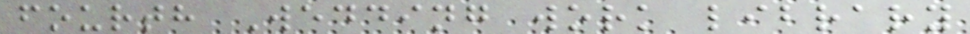fourth Wedding work library
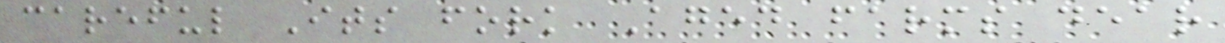careful Its fork Aged farms dear
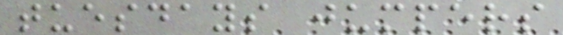tuesdays jumpers
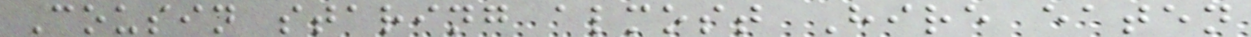Cousin staring almost Hire eaten
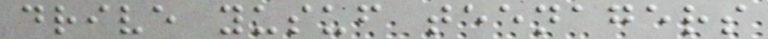drive yusuf teenagers
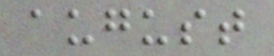august
